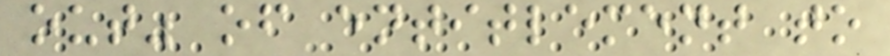out" of entitlement to
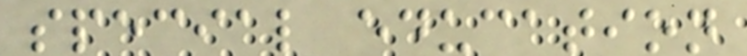special education
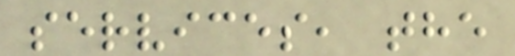services, the
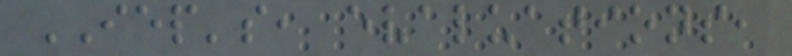IEP's, evaluations,
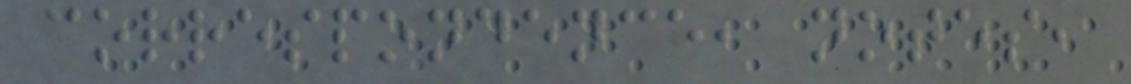correspondence, notes,
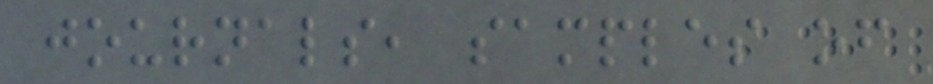journals, samples of
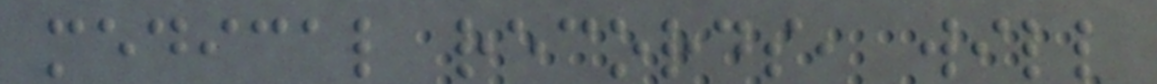medical records, will
